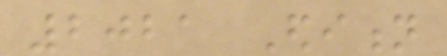2021 Edition
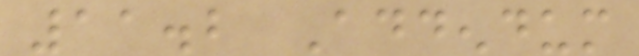11.2 Addendum
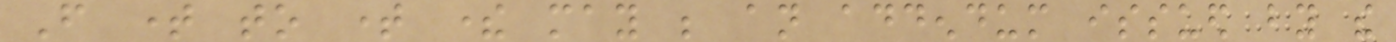From time to time there may be an addendum issued by the
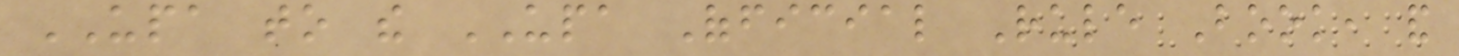UPA to the UPA Official Rule Book, and
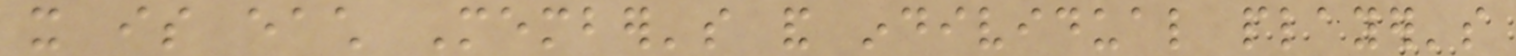it is each Member's and individual player's
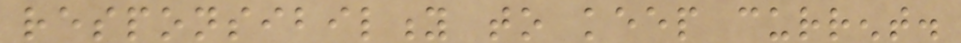responsibility to keep current.
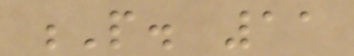P. 11
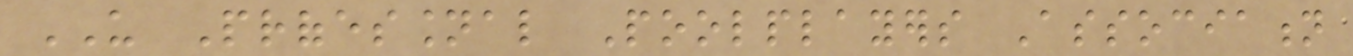US Professional Poolplayers Association
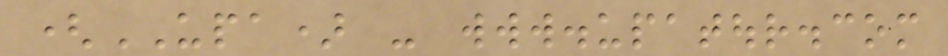(UPA) - www.upatour.com
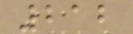212
